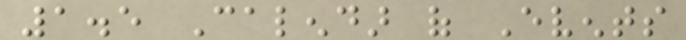1.5 Calendar of Events
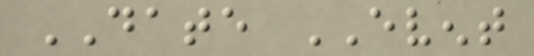DATE EVENT
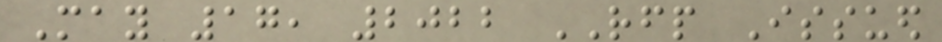May 17, 2022 RFP Issued
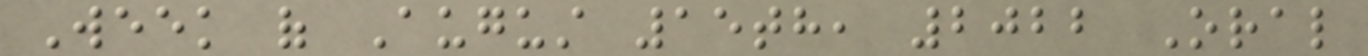Week of August 15th, 2022 Oral
